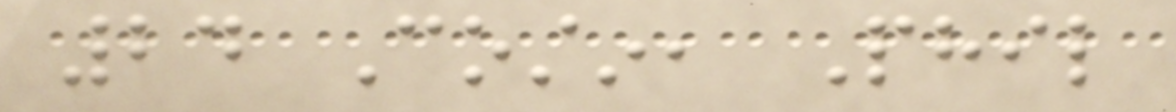24 Costin, Phil
